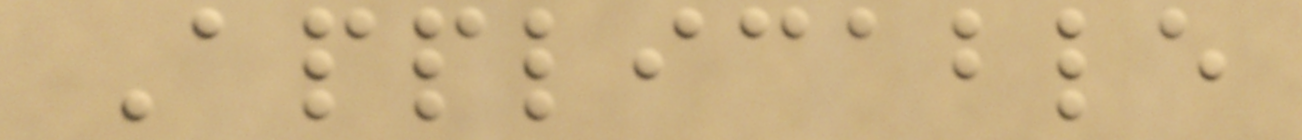Applicable
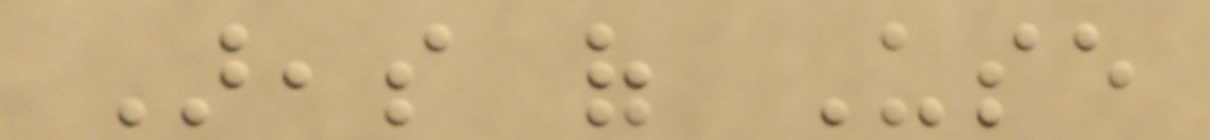Areas of Use
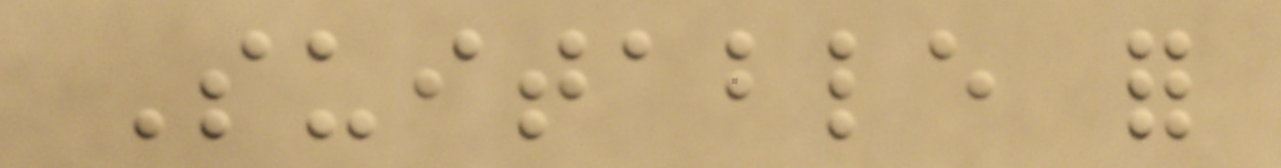Suitable for
